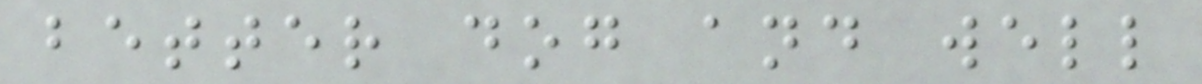better dog and well
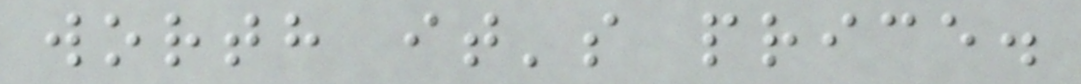worth it's price.
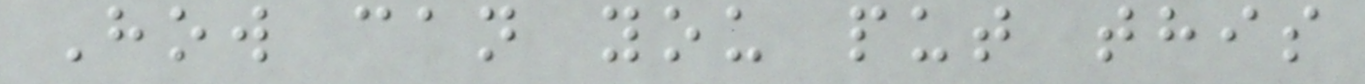How can you put this
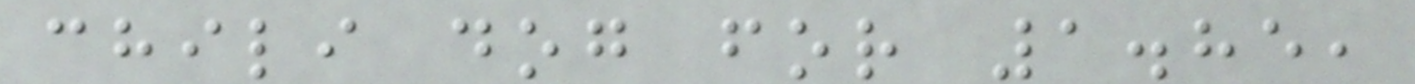chili dog for 1.85,
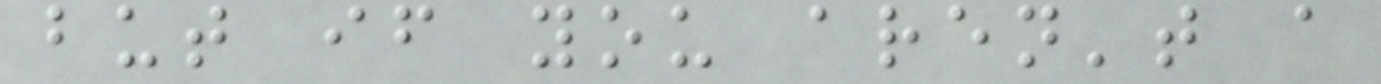but if you aren't a
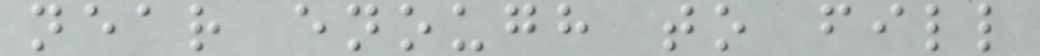near enough to fill
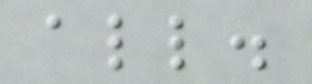all.
